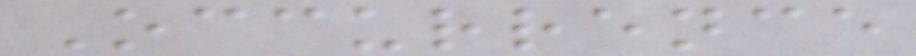Occurrence
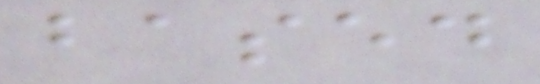based
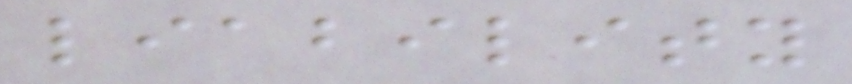liability
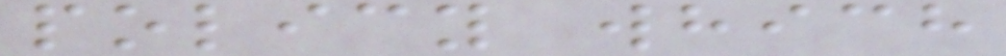policy which
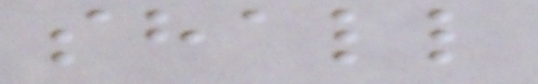shall
